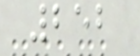252
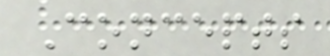Concepts
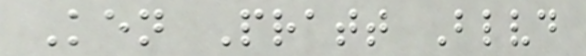Ken Pratt Blvd
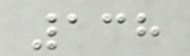138
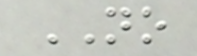NO
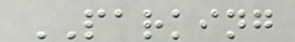PARKING
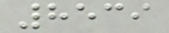8539
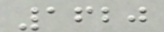1620
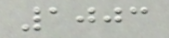1003
